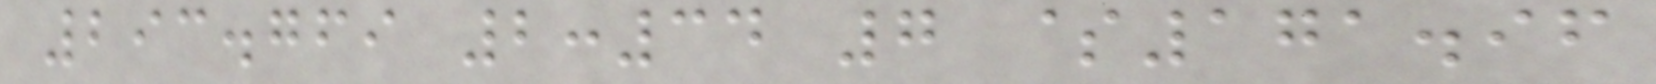293.769 2:34 7 $171.96
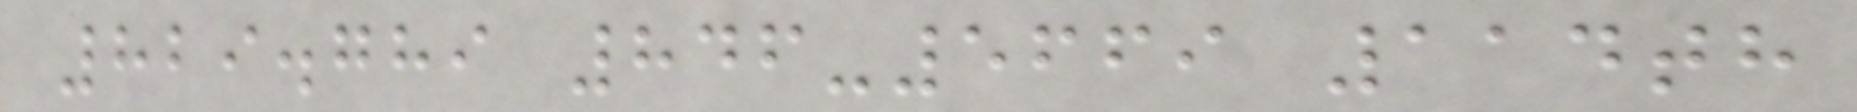829.789 846-5669 114th
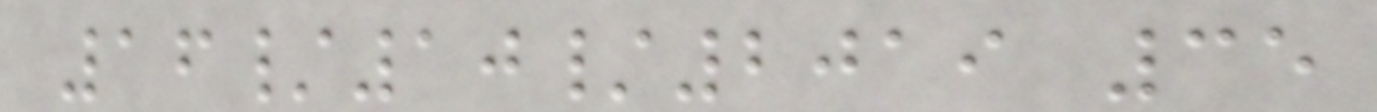16/10/2019 35
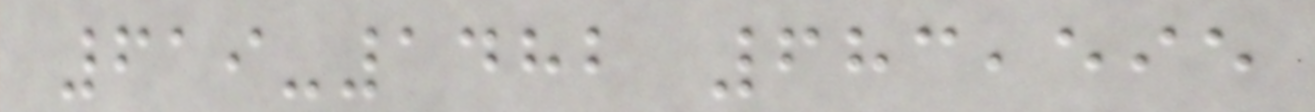619-1482 683,595
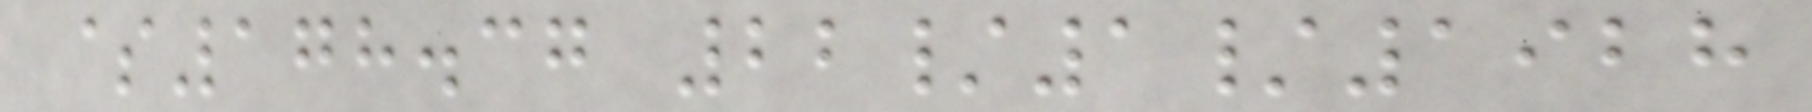$178.37 22/1/1928
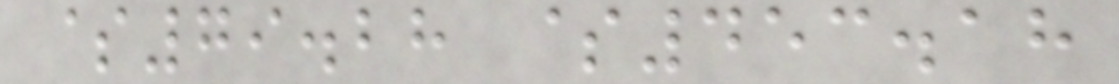$79.28 $453.18
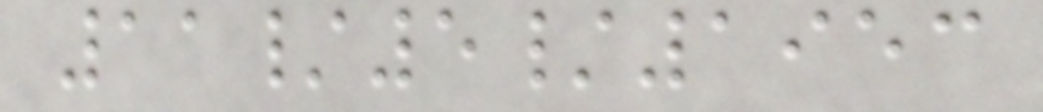11/5/1953
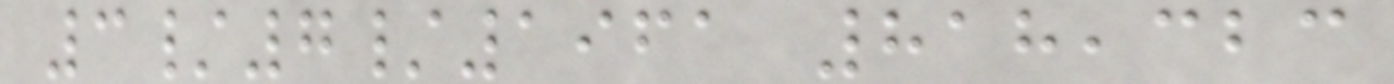3/7/1961 818,323
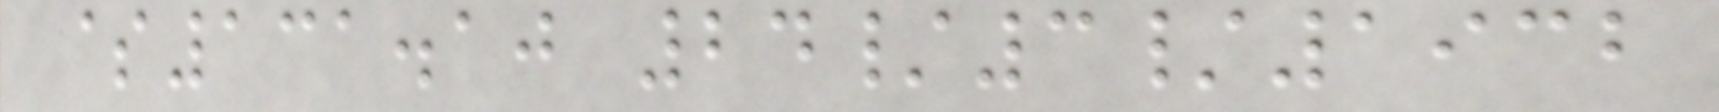$131.10 24/3/1932
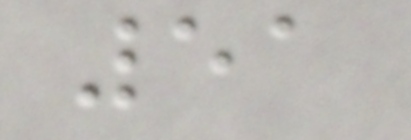51
